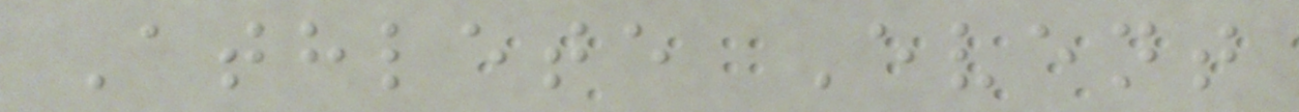Athlete Event
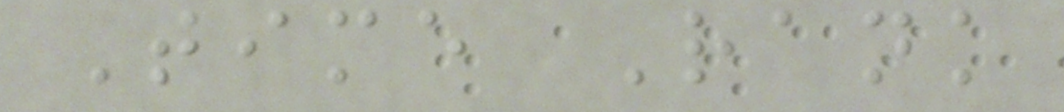Time Rank
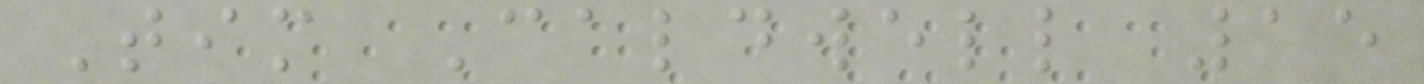Tim Caldwell 15
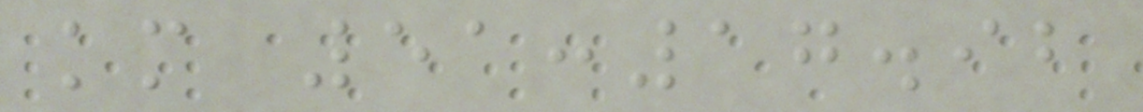km 51:17.92
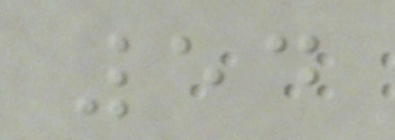54
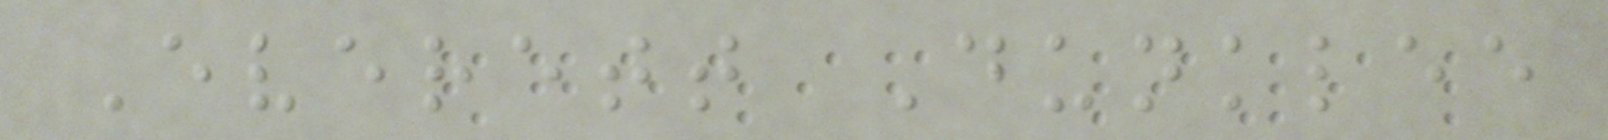Everett Dunklee
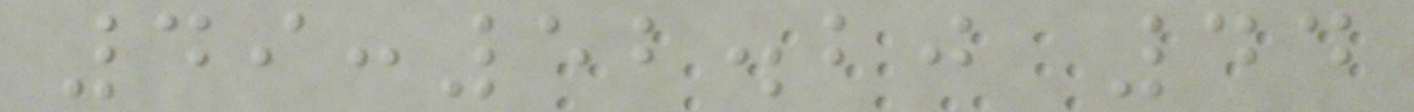49:52.20 44
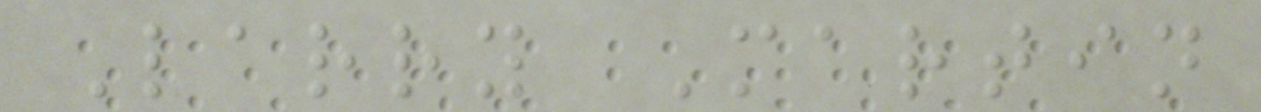Larry Martin
